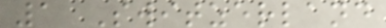1 Switzerland
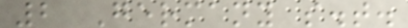2 Germany s.t.
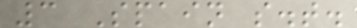3 Spain s.t.
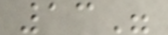13"
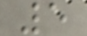5
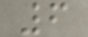6
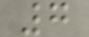7
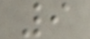9
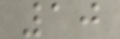10
